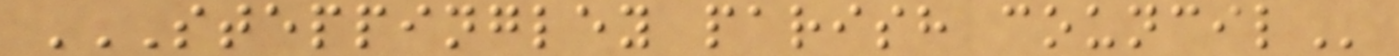STEPPINGLEY PARISH COUNCIL
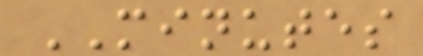MINUTES
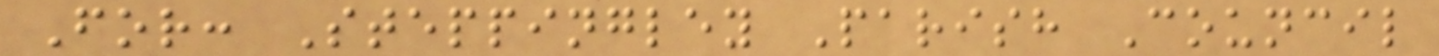For: Steppingley Parish Council
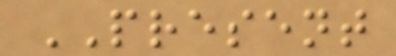PRESENT
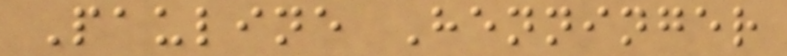Pauline Henninger
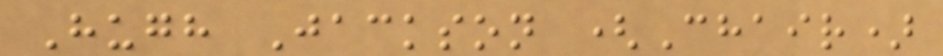Hugh Jackson (Chair)
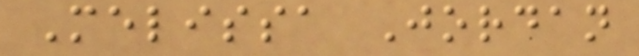Melissa Jordan
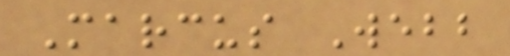Marcus Webb
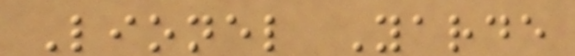Lionel Yarde
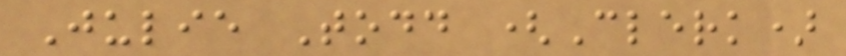Julie Todd (Clerk)
